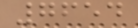7654
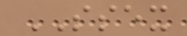SSEX
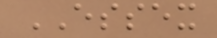ESSEX
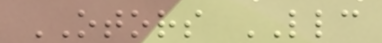OTORS LLC
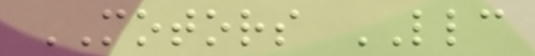MOTORS LLC
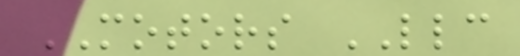MOTORS LLC
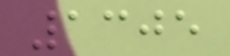1305
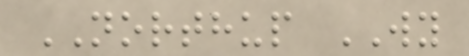NORTHUP WY
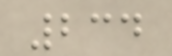234
